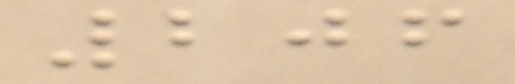206
